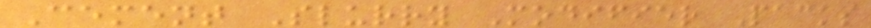Cement Slurry Modifier Packs
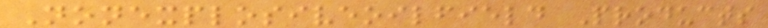Nonexplosiveoilfield Products
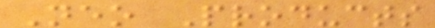Neo Products
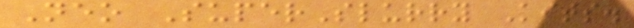Neo SuperSlurry Kits.
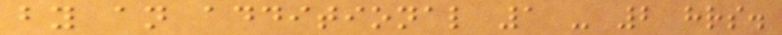by an additional 1 - 2 hrs.
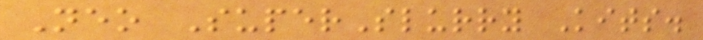Neo SuperSlurry Kits.
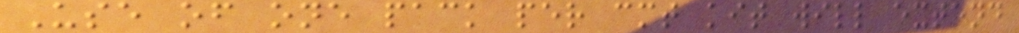Use of one pack per cmt kit will extend
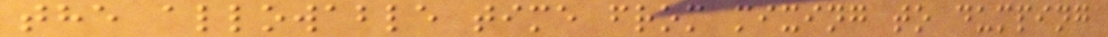the allowable time from mixing to dumping
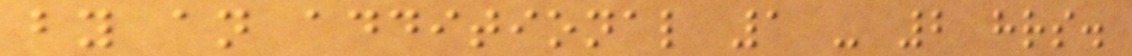by an additional 1 - 2 hrs.
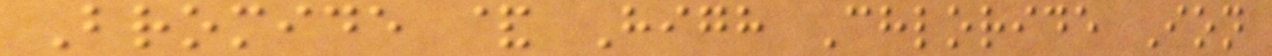Bromide & High Chloride Ion
